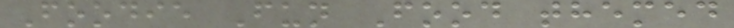Foodie Fun Food themed
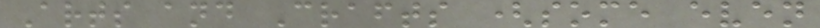Arts and Crafts (some even
